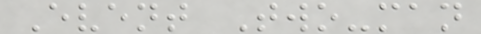Event Two-man
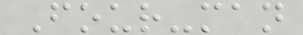Four-man
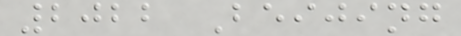2022 Beijing
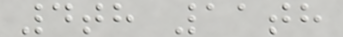4th 11th
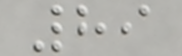89
